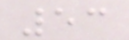53
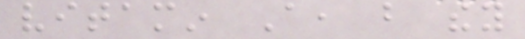vitamin A, but they
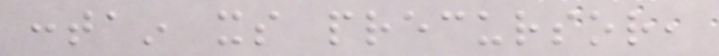contain its precursor,
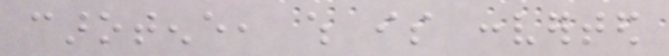carotene, which is converted
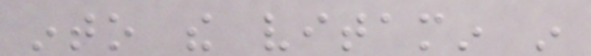into the vitamin in
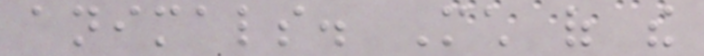animals. Much of the
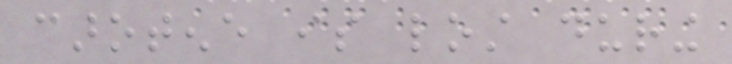carotene is lost during
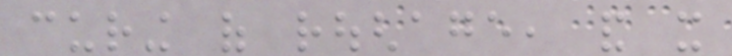curing of roughage, and it
